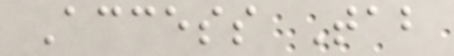Access Tab
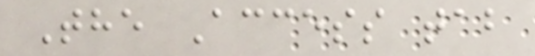The Access tab
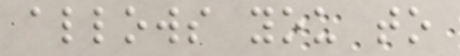allows you to
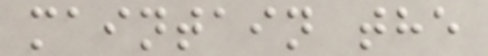maintain the
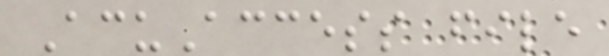AcuAccess file
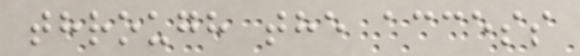through the access
